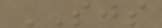SJS
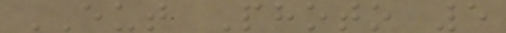EUT Photo 5
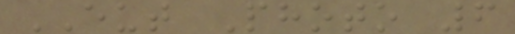EUT Photo 6
